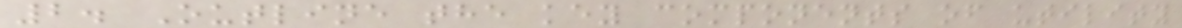2. Outline the key components of utility
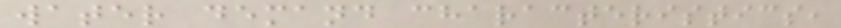water demand characteristics,
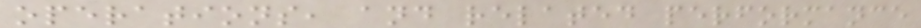operations, and related performance
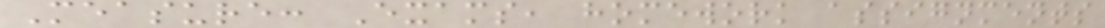Measure: Exams, homework assignments
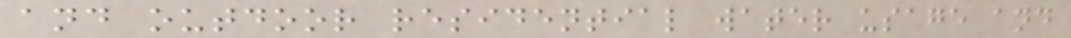and outdoor residential water usage and
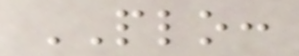PLO:
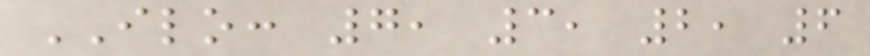ILO: 7, 3, 2, 6
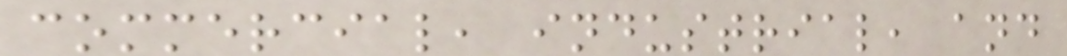commercial, industrial, and
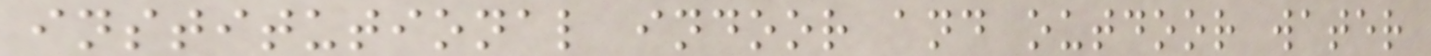institutional indoor and outdoor water
